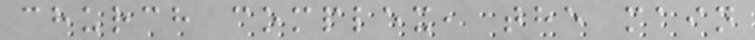church complex, the main
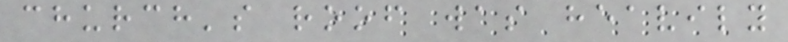church's roof was heavily
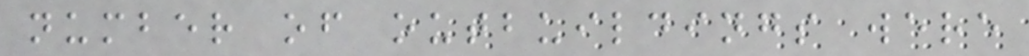number of outbuildings were
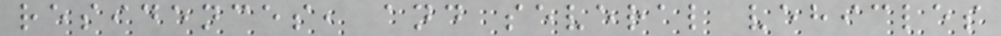residences, and several vehicles
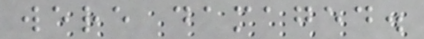were damaged.
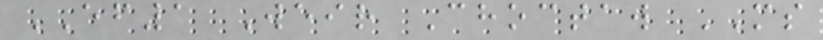EF1 Weir Choctaw MS
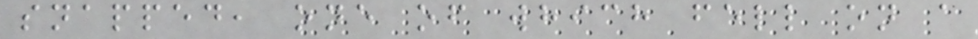snapped, one of which fell on a
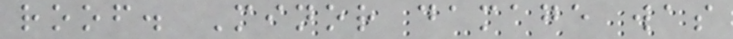roof. Minor damage was
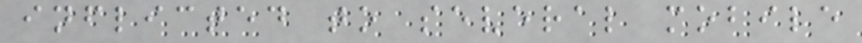inflicted to several mobile
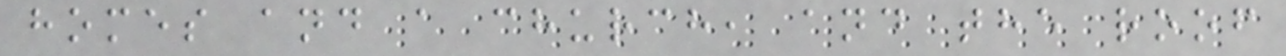homes and a church, and the roof
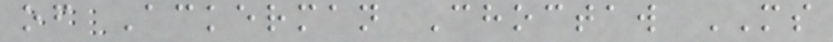of Ackerman Choctaw MS
